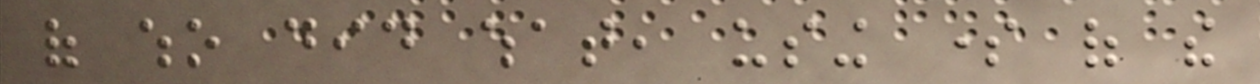of who did what, using some of the
